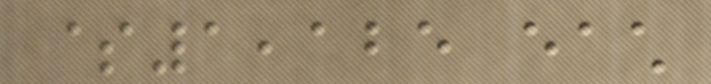$1,125 each
